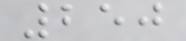250
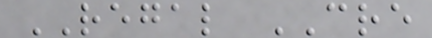REGAL CRE
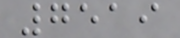7519
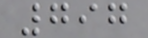797
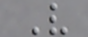V
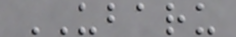UBARU
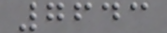7643
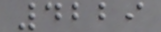4229
